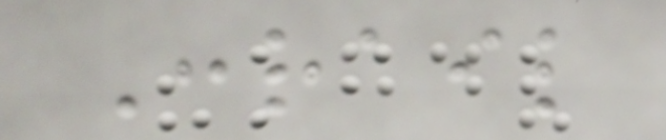Conrail
